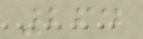264
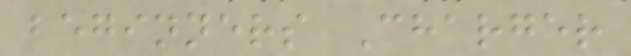beginners Charger
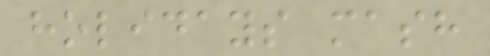holidays mash
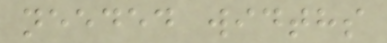needed widths
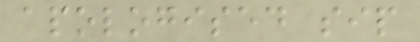apologised sip
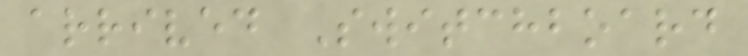arrived Switchboard
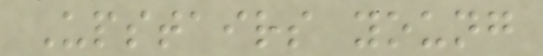Upstairs young
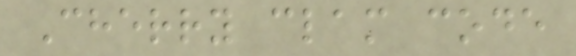Cherry clam code
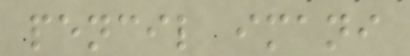pencil imani
